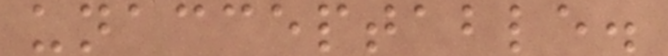unacceptable.
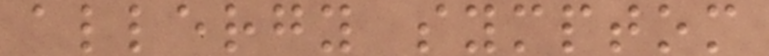allergy symptom
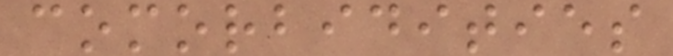comorbidities
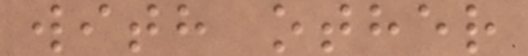with other
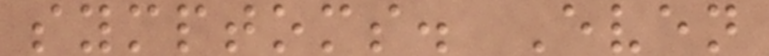symptoms. Even
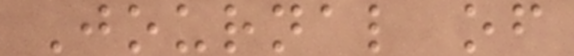Journal of
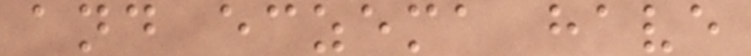and eczema have
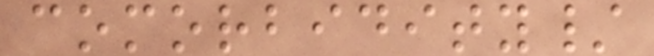comorbidity/
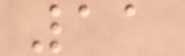11
